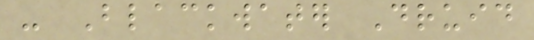- Blackwater Druid
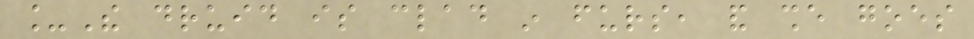_The druid is clad in furs, and she goes
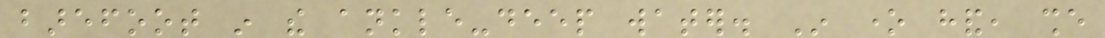barefoot in the ankle-deep water. In one hand, she
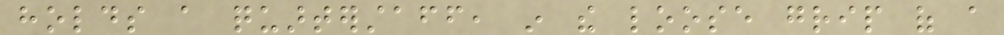holds a quarterstaff, in the loose grip of a
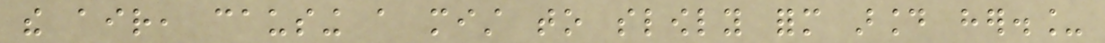the air, causing a mist to slowly form around her._
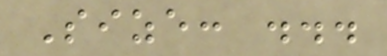Size: ...
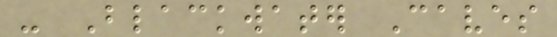- Blackwater Caves
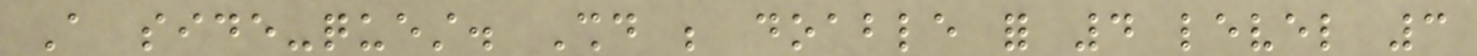A side-quest. Should be doable for 4 level 3
